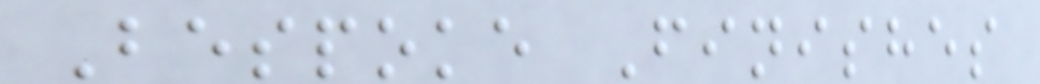Bespoke Finishes
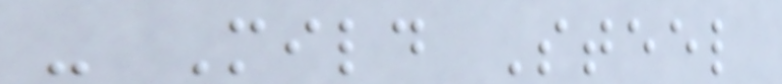- Mild Steel
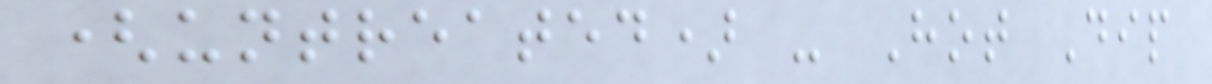(untreated) - Hot Dip
